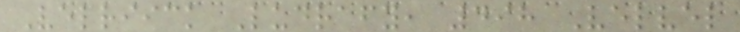Velriick Ludrafy, 498 Velvel
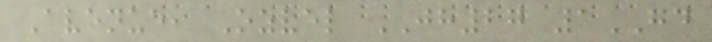Avenue, Ozvel JH27 1GD
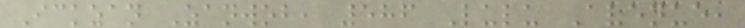Ickzan Zanwob, 586 Lulu Avenue,
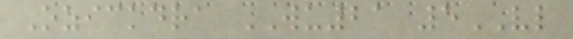Ozickdra WU21 5VL
